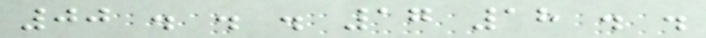00 . . . 17 18 . .
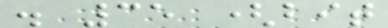. 35 (bit
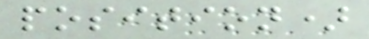position)
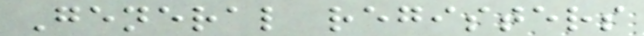General registers
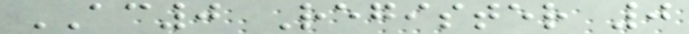AC0 Register 0
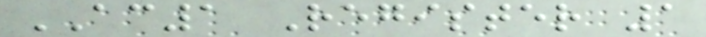AC1 Register 1
